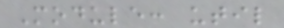Module: util
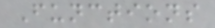Functions
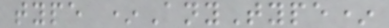type *AnyType*
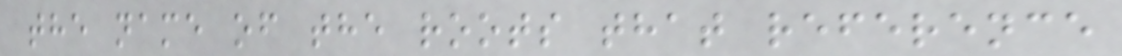the name of the roots that reference
